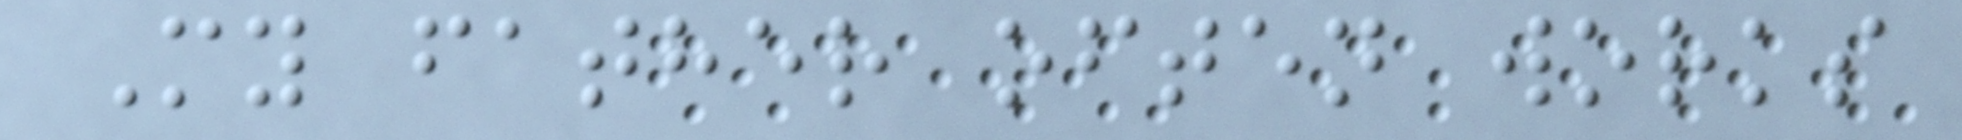My father often works
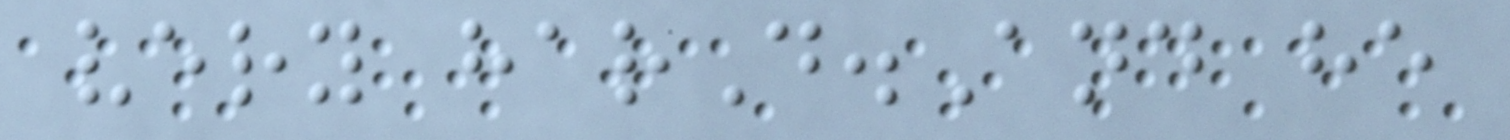very harD.And he
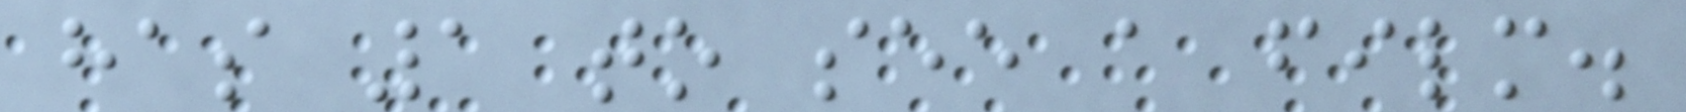has 1 to see a film.
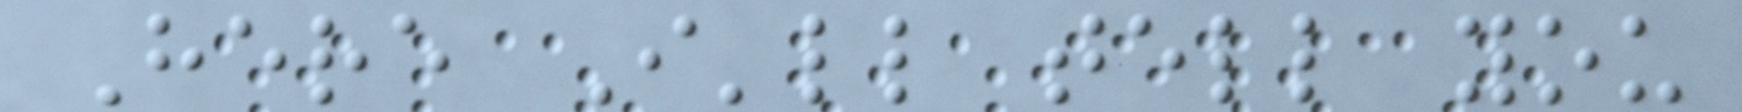Here I'll tell you
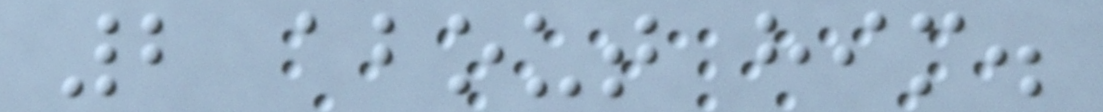2 about him.
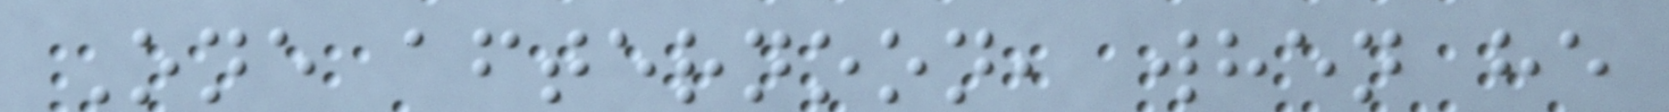One afternoon, when he
